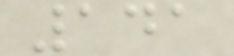141
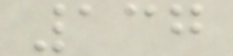137
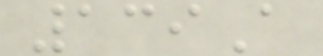139A
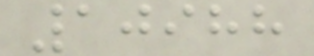10988
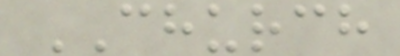CHURCH
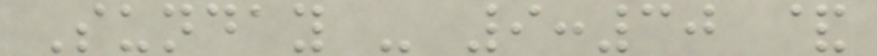Sunday - 9:30 &
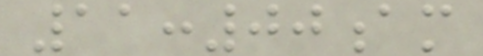11:00am
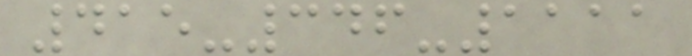415-346-1111
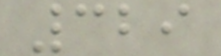329
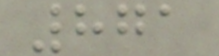871
